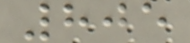805
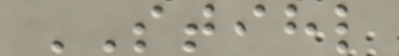STIHL
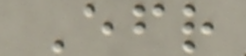Efr
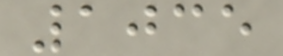1035
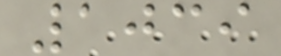1039
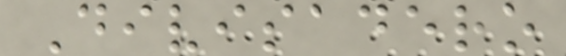Divisadero
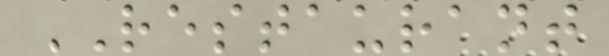RESTAURANT
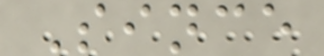Since
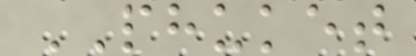PHUKET
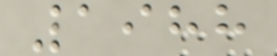1988
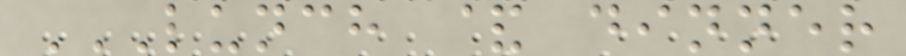LUNCH & DINNER
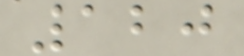120
